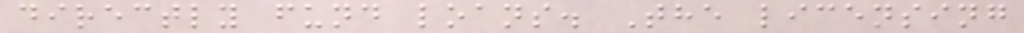directly fund loans. The licensing
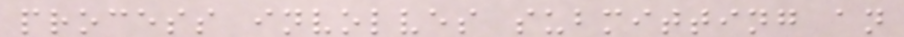process involves submitting an
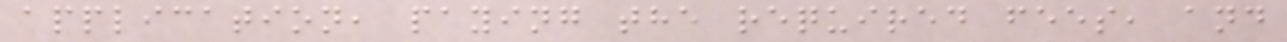application, paying the required fees, and
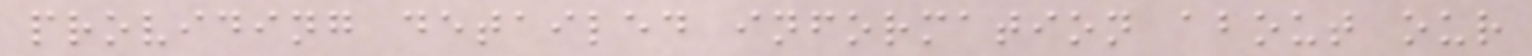providing detailed information about our
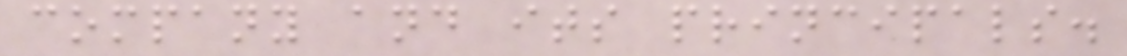company and its principals.
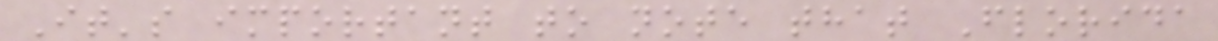It's important to note that Florida
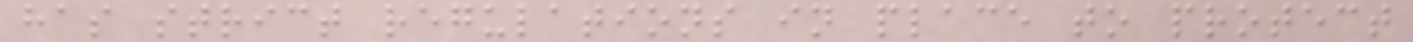has strict regulations in place to protect
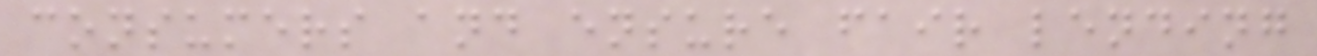consumers and ensure fair lending
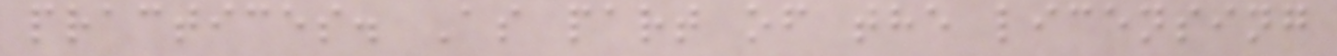practices. As part of the licensing
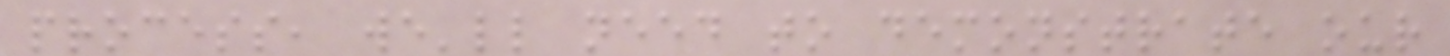process, we'll need to demonstrate our
